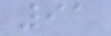91
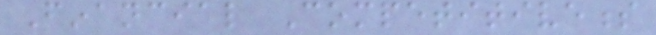Financial Competitiveness
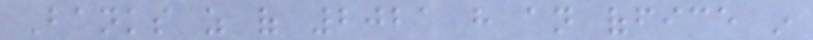Banks as of 2021 have an office in
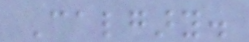Calgary.
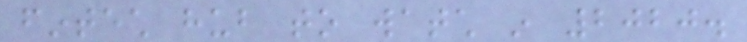fintech hub to watch in 2020.
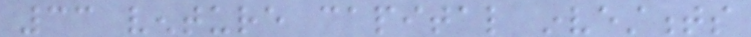33 venture capital investments
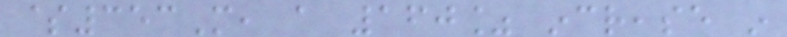$353M, a 160% increase in
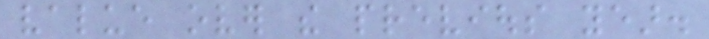value over the previous year.
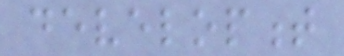development
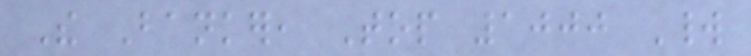The Banker, Top 1000 World
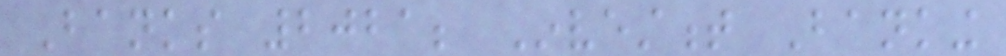Banks 2021; Investment Banking
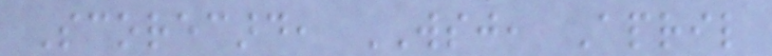Scorecard, WSJ, April
